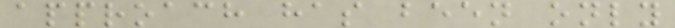approach has been only
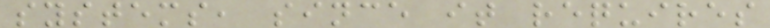systems, since it requires
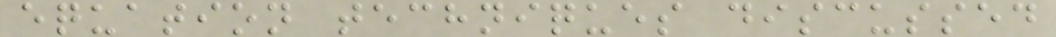equation techniques discussed
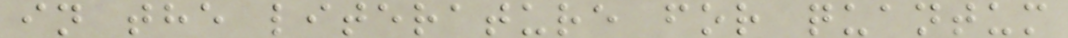in the literature for quantum
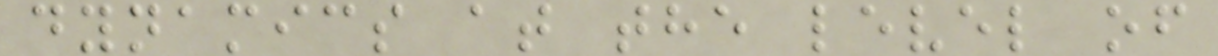dynamics at the level of
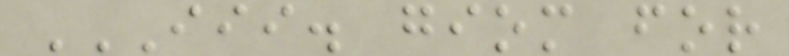III. GIOM FOR
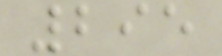295
